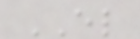EL
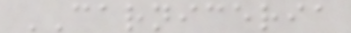CARNICERIA
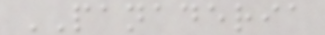PANADERIA
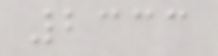2333
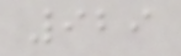929
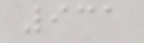931
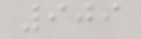909
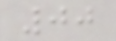00
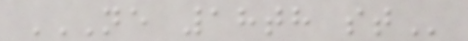NE 18TH ST
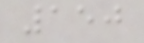150
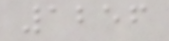1256
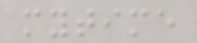mytime
